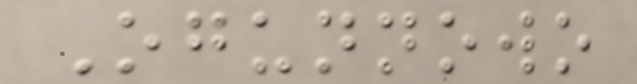Ogunnowo
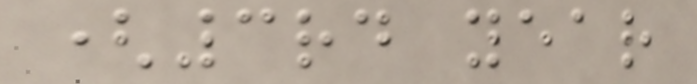(3rd year
